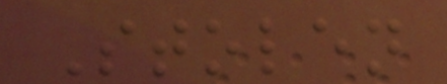Stolen
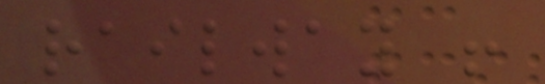railway !
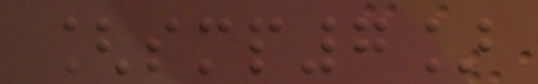[smp7]
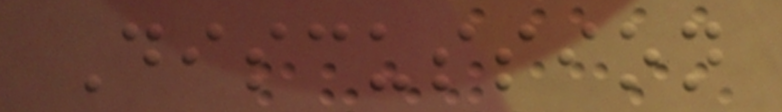Discussion
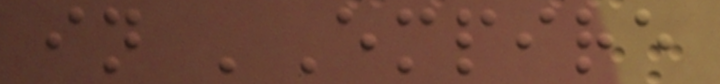in 'Empire
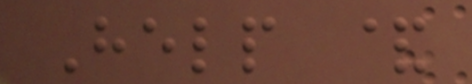Help &
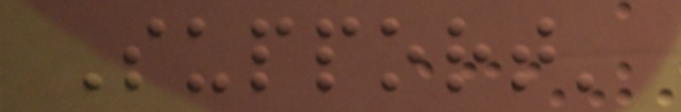Support'
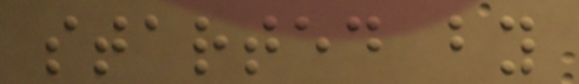started by
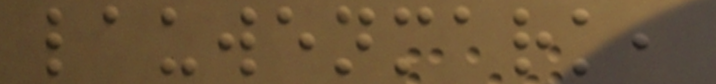lauwenmark,
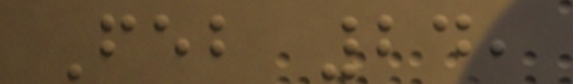Feb 24,
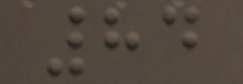84
